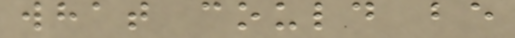what could be
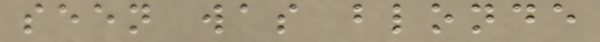seen was blonde
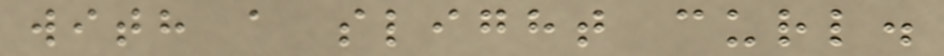with a slight curl.
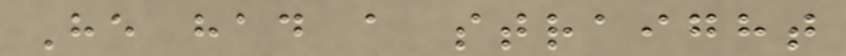He had a straight
